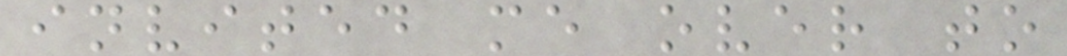invited me over to
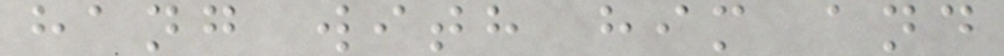hang with him and
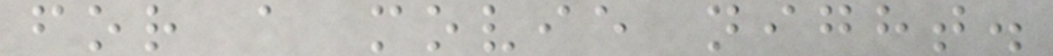for a movie night.
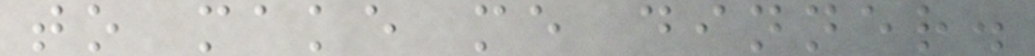to make me dinner.
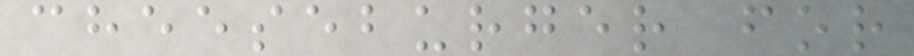cheeseburger for
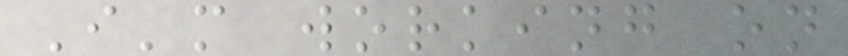I'm working on
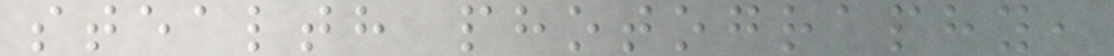stealth photography,
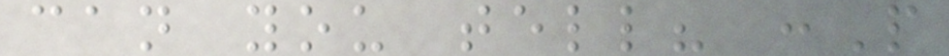can you tell? :P
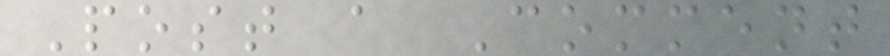Post a Comment
